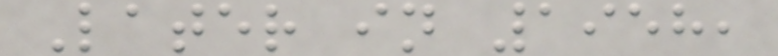Later in 1958,
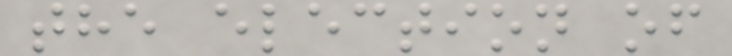the election of
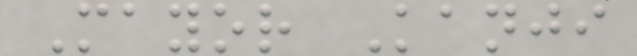Mayor Kanji
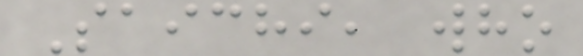Saichi, who
